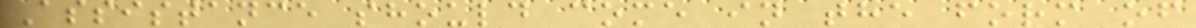Assistance should come in the form of
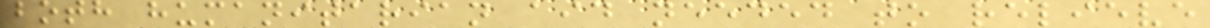both humanitarian aid needed to relieve
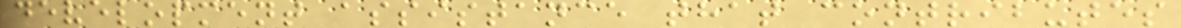development assistance that contributes
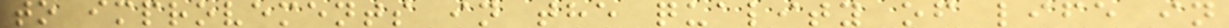to improvements in the quality of life in
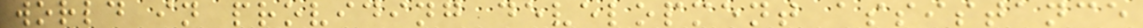world in providing development assistance
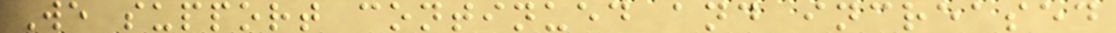We support continued and increased
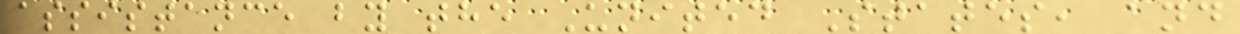assistance by the United States, and
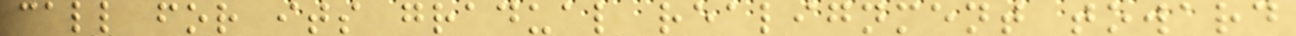call for its gradual realignment toward
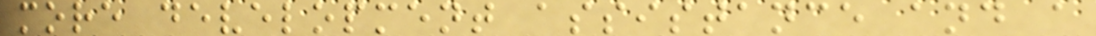more development assistance and a
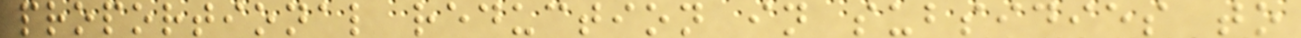proportional reduction in subsidies to
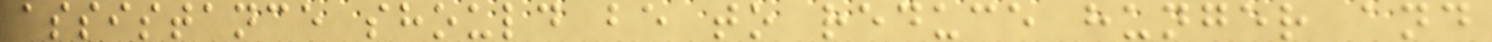assistance should be to reduce hunger and
